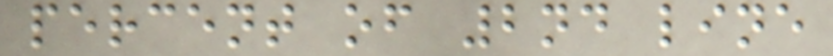percent of 2nd line
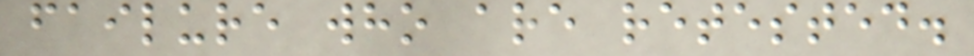failure who are retested.
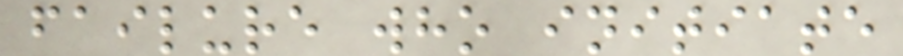failure who initiate
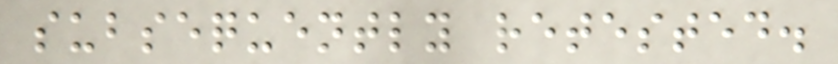subsequently retested.
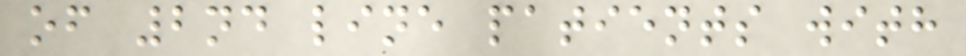of 2nd line patients with
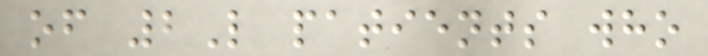of 2L patients who
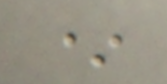*
